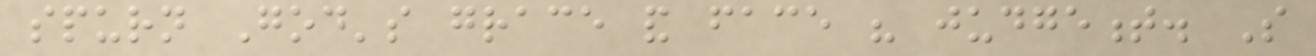spurn God's grace and face his judgement. So
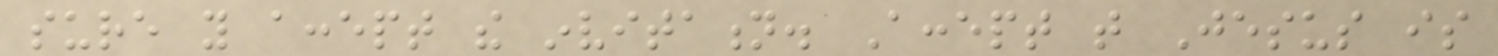sure you accept the invitation. Accept that Jesus is
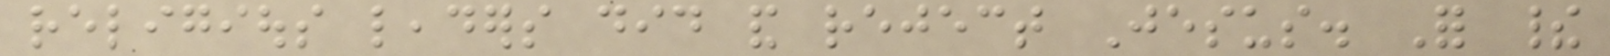religious leaders did and reject Jesus. For their
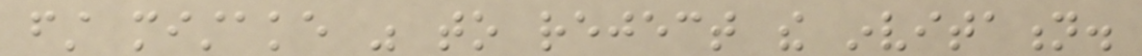first mistake was to reject the invitation.
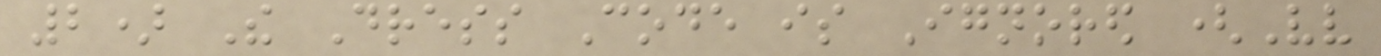2) The Dress Code is Ignored (Vv
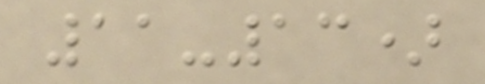11-13)
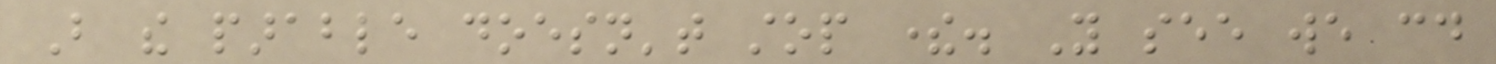But the parable doesn't stop there. You see we could
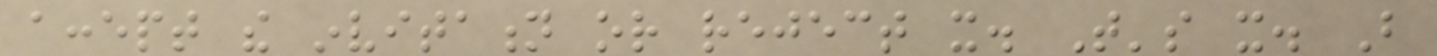accept the invitation or reject it. That's it. But
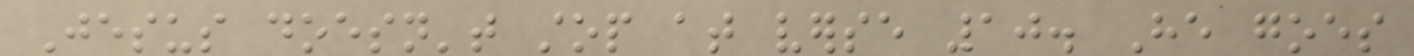Jesus doesn't stop at verse 10. He goes
